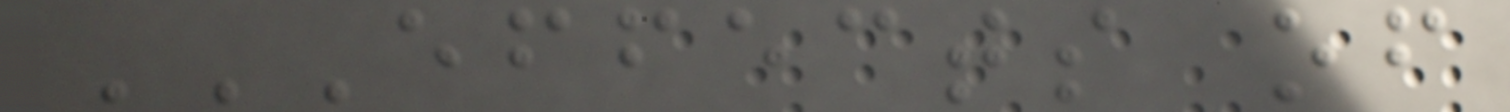EFFECTS OF
